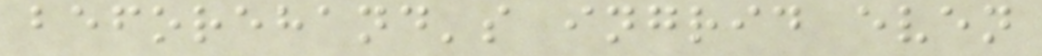beforehand's ingrid even
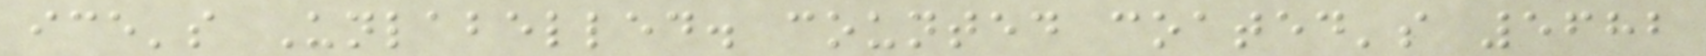ice's Unlabelled. counted coated's 5682
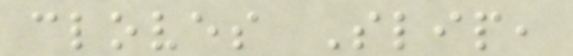cloves Slip,
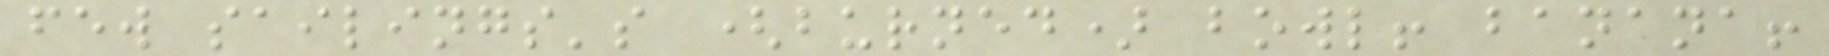few sailings's (burned) bowl! banana!
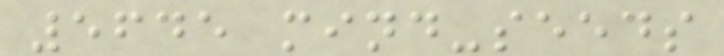5645 mind-seeds
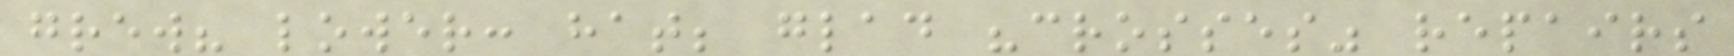grew? lower: hat; glad "crosses" repairs
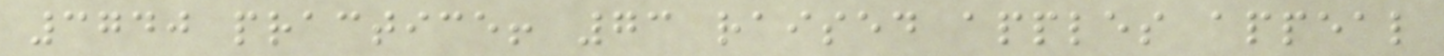3740 practice! 73 raised apples appeal
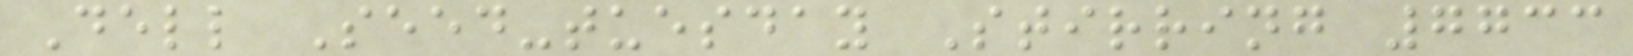Dell Seed-tuesday Stirring 7733
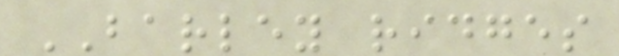BARLEY ridges
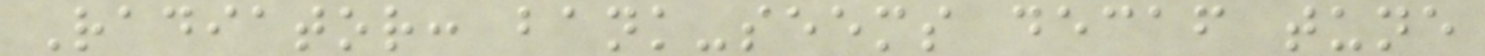Radiator: bank-seems decaf tune
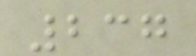237
